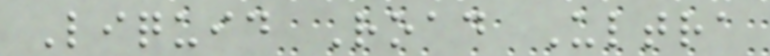Liquid Road Ultra
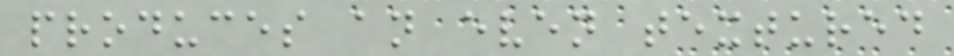produces an even textured
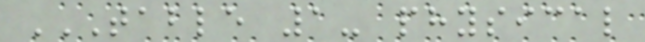TABLE 1- PHYSICAL
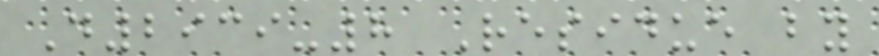D2939-8 Residue by
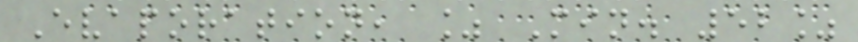Evaporation, % Min. 52%
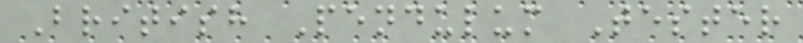British Pendulum Tester
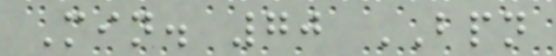Min. 70 BPN
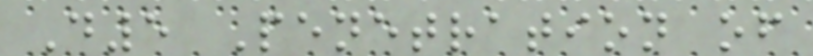D5 Penetration of
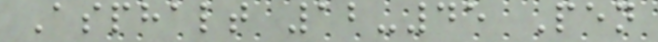Asphalt 12-45 Pen
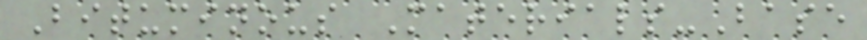Bituminous Materials-Base
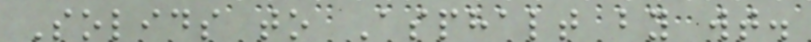Solids to Asphalt by wt.
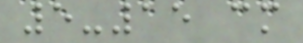5-15 cm
